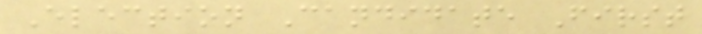Election Candidate First
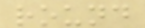round
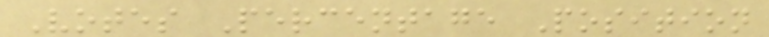Votes Percentage Position
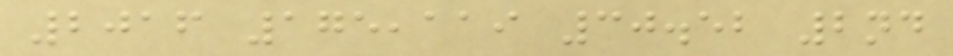2016 175,119 30.52 2nd
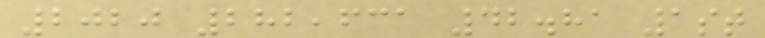2020 282,631 42.81 1st
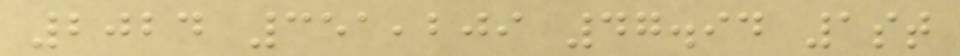2024 351,209 47.94 1st
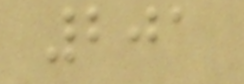201
